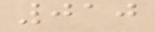010
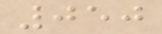050
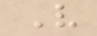V
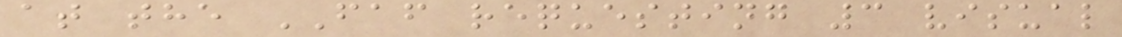at the FAF requesting 3 visual
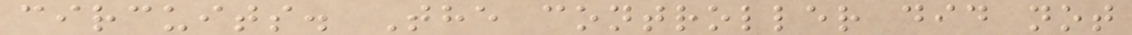circuits. The controller did not
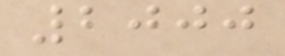2000
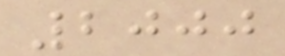2000
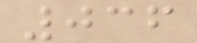036
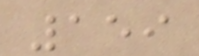159
